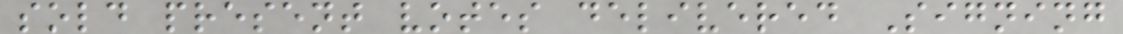sold present votes delivered Signing
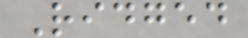Ridged
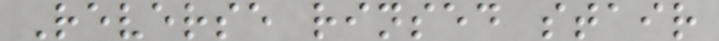Reverse rinsed stair
